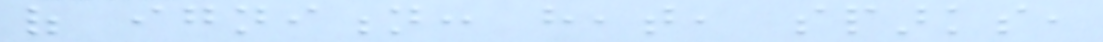of ignition: heat, sparks,
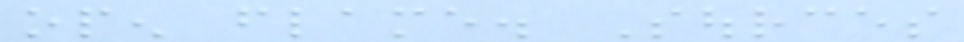open flame. Sources
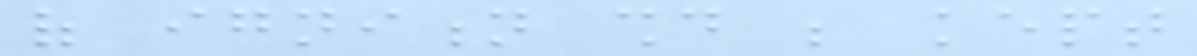of ignition should be kept
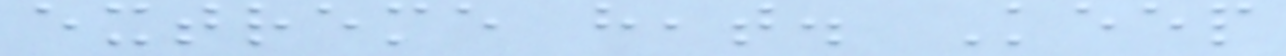extreme heat. Keep
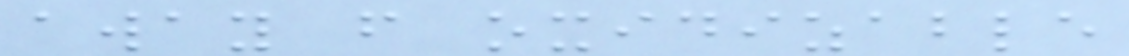away from oxidizable
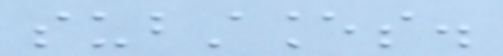substances.
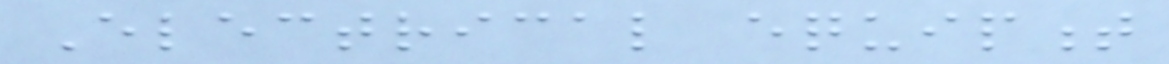Electrical equipment
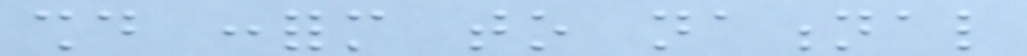should conform to national
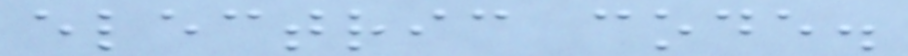electric code.
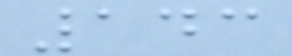143
